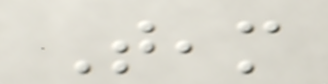Team
